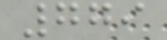779
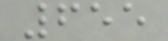655
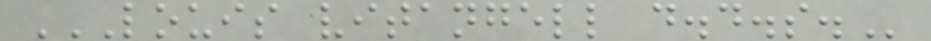LOUIS VITANGELL D.D.S.
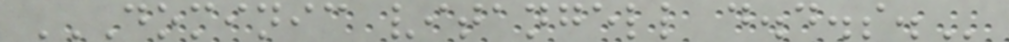DOMINIC VITANGELL D.D.S.
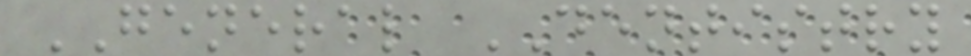GENERAL DENTISTRY
